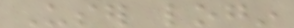User login
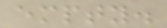empty.
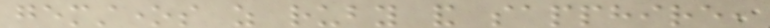gemstones as ruby and sapphire,
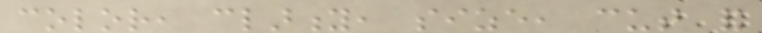color, clarity, size, cut and
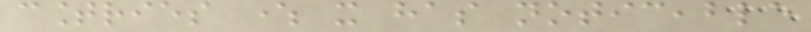countries where it has noticeable
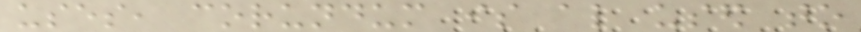uses, corundum is also used to
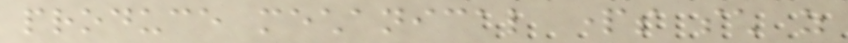produce mechanical parts such as
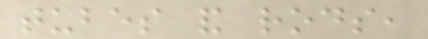tubes and rods,
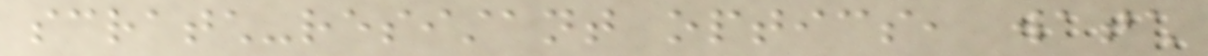scratch-resistant optics, watch
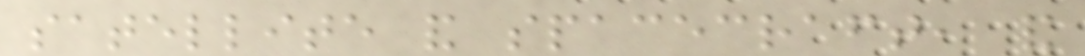satellite and spacecraft, and
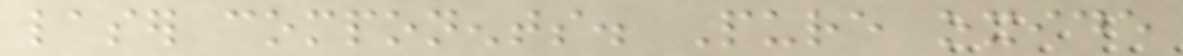laser components. Pure oxide
